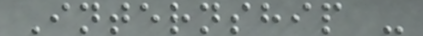Internship -
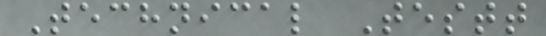Technical Testt
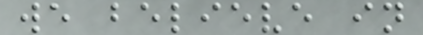we believe in
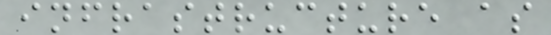infrastructure as
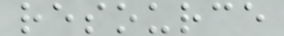resource
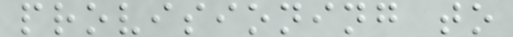provisioning to
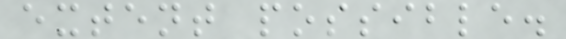extent possible.
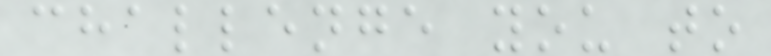challenge you to
